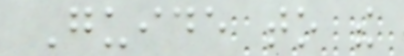Guide to the
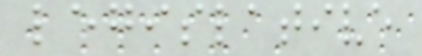legislative
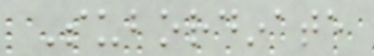Subordinate
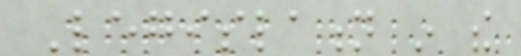Legislation in the
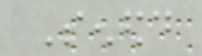Senedd
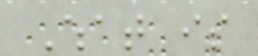What is
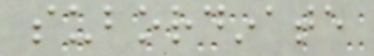subordinate
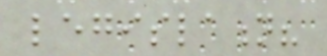legislation?
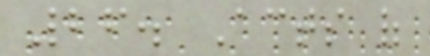26. Acts of
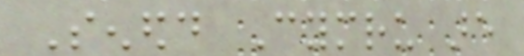Senedd Cymru are
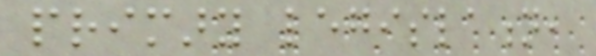primary legislation,
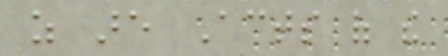as are Acts of the
